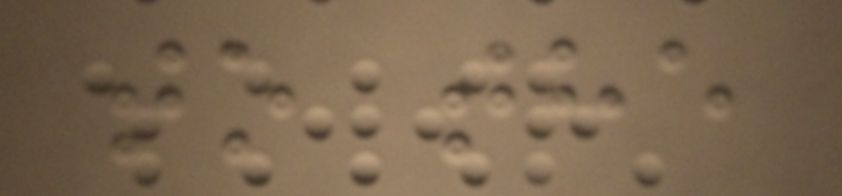to the
